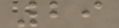29
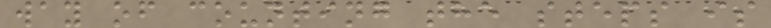way of counting the steps is
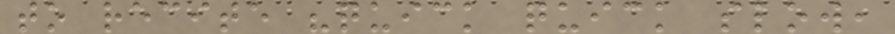to recite "quick quick slow,
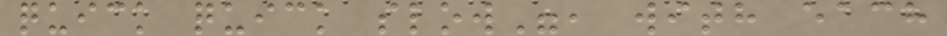quick quick slow", with each
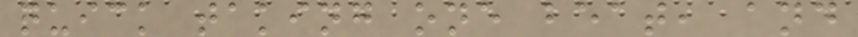quick taking one beat, and
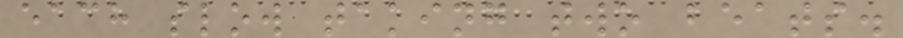each slow taking two beats.
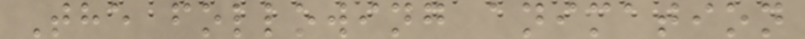The following animation
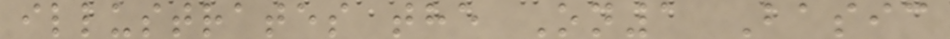illustrates the On1 Basic
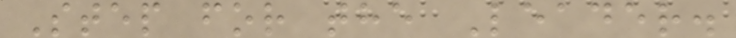Step for the Leader.
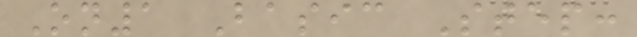On1 Basic Step:
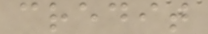credit
